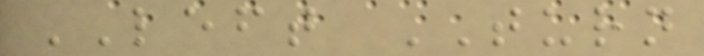LEFT TURN
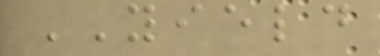YIELD
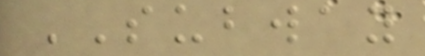SUBWAY
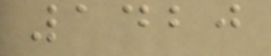1420
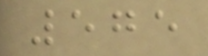575
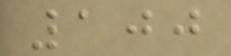100
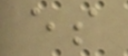es
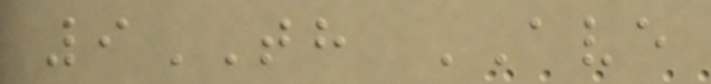9TH AVE
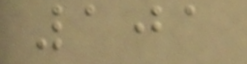101
